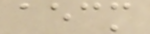aecm
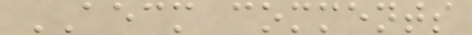AECM comments
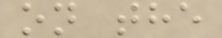on the
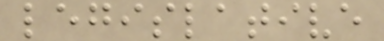legislative
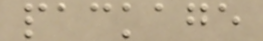package
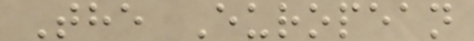The European
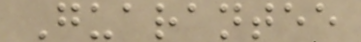Guarantee
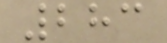283
